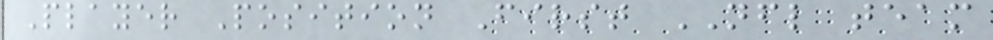Player Position First NFL team
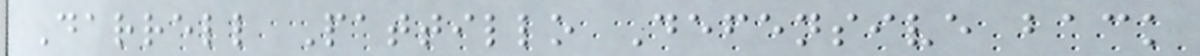Darrell Pattillo Defensive back
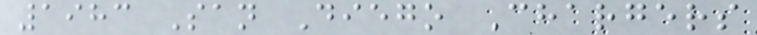1983 San Diego Chargers
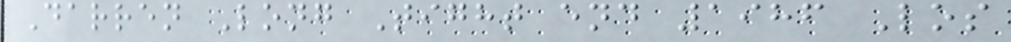Darren Long Tight end 1986 Los
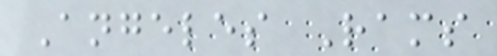Angeles Rams
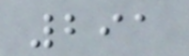291
